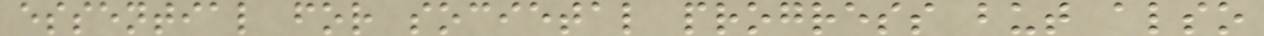essential for societal progress but also
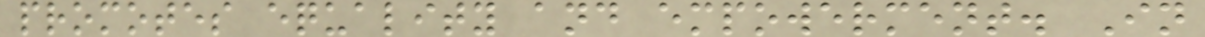promotes equality and empowerment. In
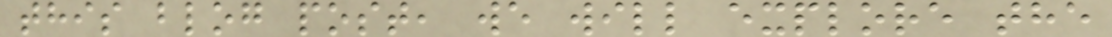this blog post, we will explore the
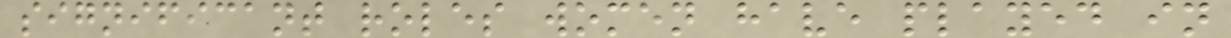significant roles women have played in
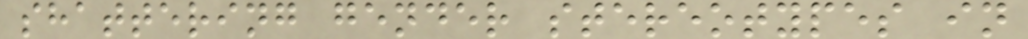shattering gender stereotypes in
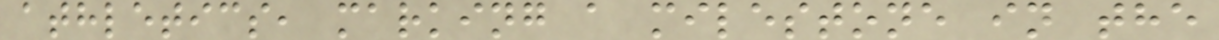athletics, marking a milestone in the
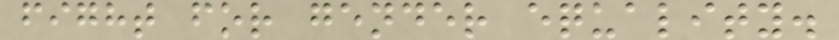fight for gender equality.
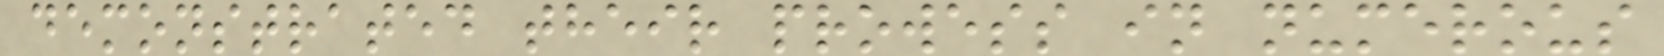demonstrated their prowess in numerous
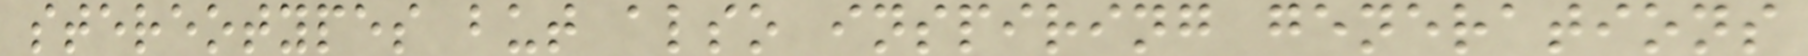stereotypes but also inspiring generations
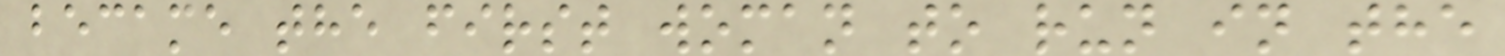became the first woman to run in the
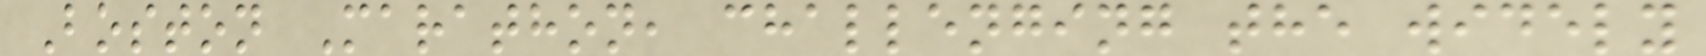Boston Marathon, challenging the widely
